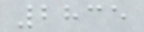2835
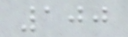100
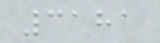3181
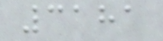3181
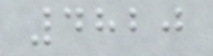4820
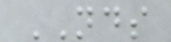NDS
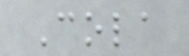Cola
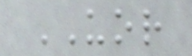UOR
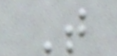T
